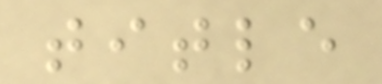title
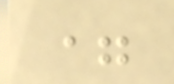=
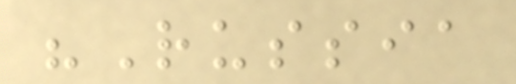"Russia
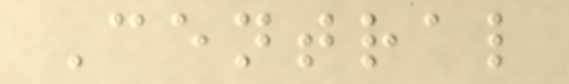Central
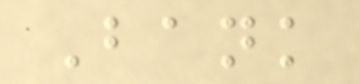Bank
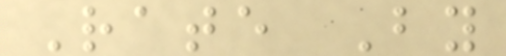Rate By
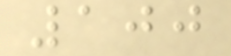100
